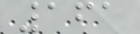161
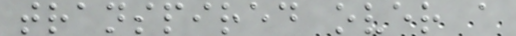transpired over a
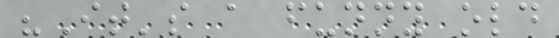"It's a funny old
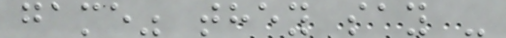game" they say -
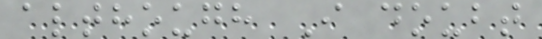although I doubt
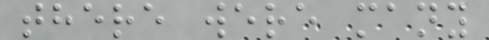there were many
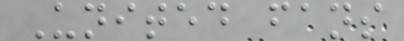United fans
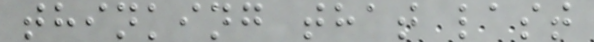thinking that last
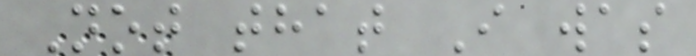Not that I was
